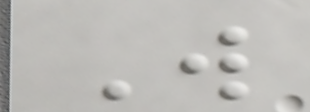W
